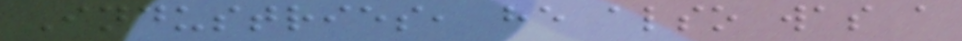Industries, he also was a
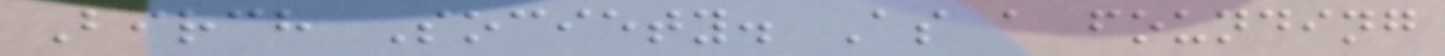Birch Society. As a founding
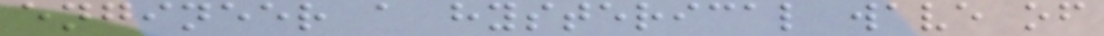engineer a hysterical wave of
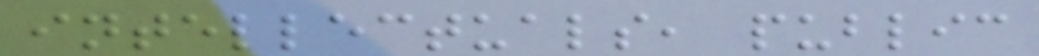intellectuals, public
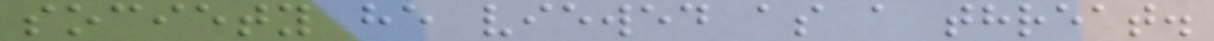society he viewed as a threat.
